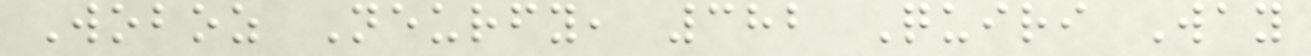Woboz Neurfy, 382 Quiri Way
